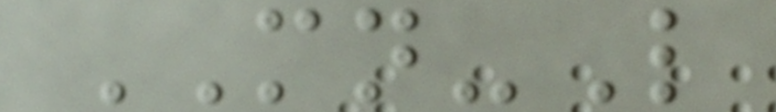MN-L
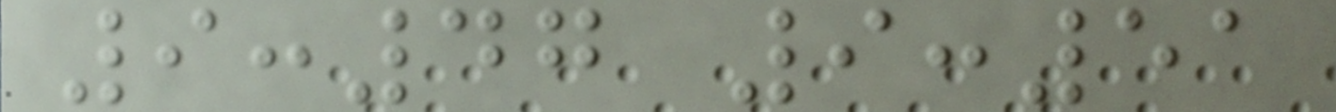9:47 9:51
